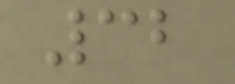32
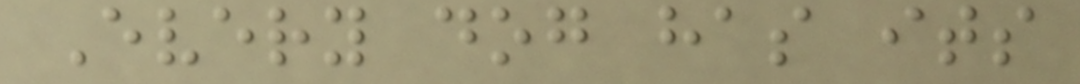Every dog has its
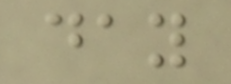day
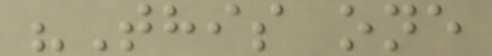"This one
